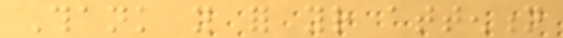Thank you for your attention
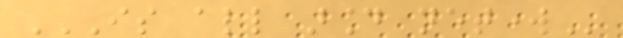IS ALL AROUND NETWORK
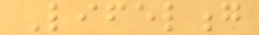Lifelong
